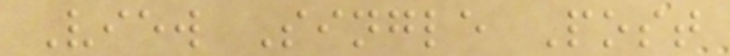View Single Post
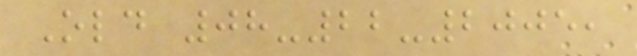Old 08-22-2005,
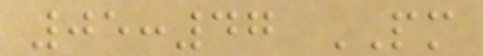05:47 PM
